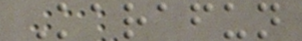Karafun
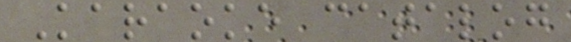Karaoke catalog
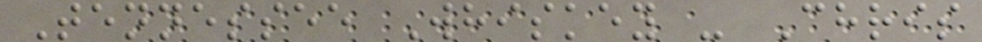Tennessee Whiskey - Chris
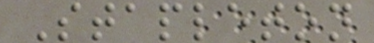Stapleton
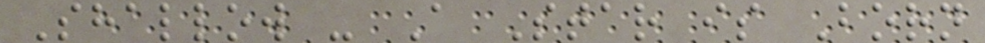Shallow - A Star is Born
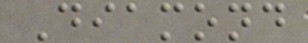Diamond
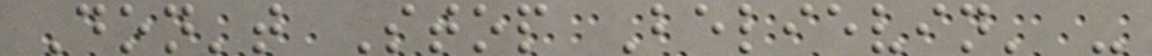Don't Stop Believin' -
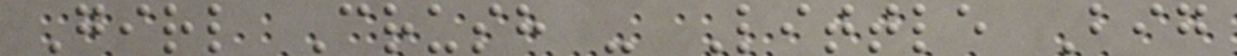Girl Crush - Little Big
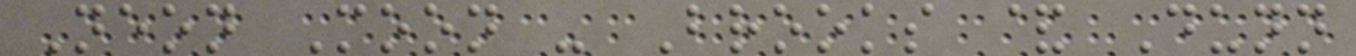Neon Moon - Brooks & Dunn
